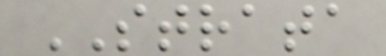STRATA
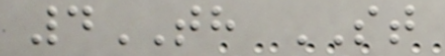4TH ST
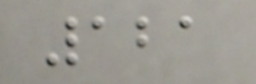121
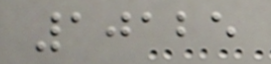10125
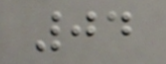04
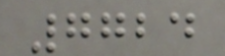7724
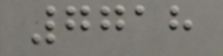7718
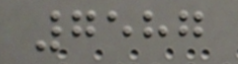7587
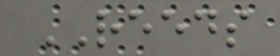REEDS
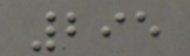295
